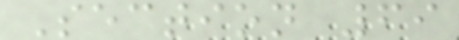Section 69
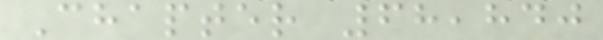Chapter 68,840
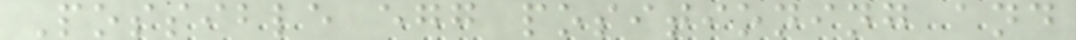Possible egg positioning and
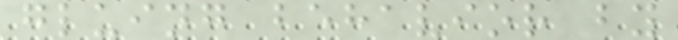gluing behavior by
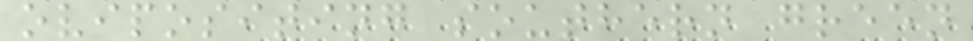ovipositing southern green
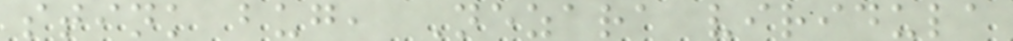stink bug, Nezara viridula
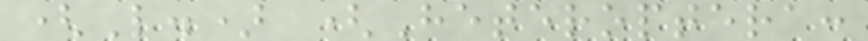(L.) (Heteroptera:
